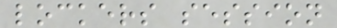lockers session
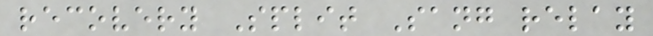recovery Split Sang relay
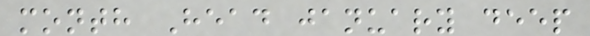month Head january deep
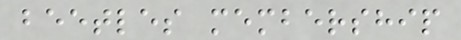beetles membership
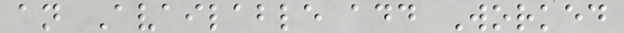an Available add Worked
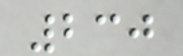230
